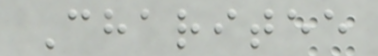Charitee
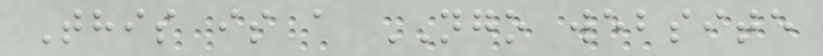This is a NGO website
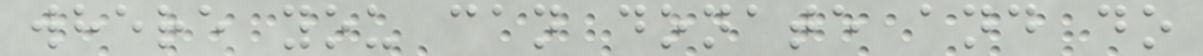where you can donate and do
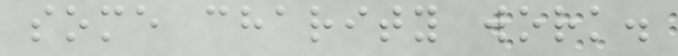some charity work.
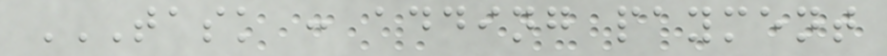TASK : ADDING PAYMENT
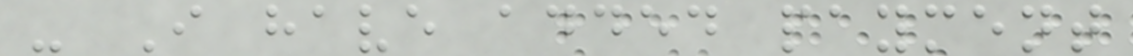- I have added payment
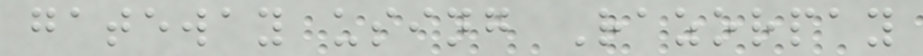gateway using Razorpay
